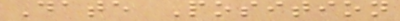Date Position
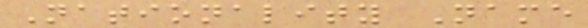Nationality Name
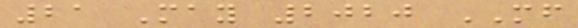21 May 2020 MF
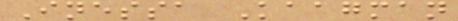Inessa Kaagman
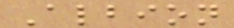Albion
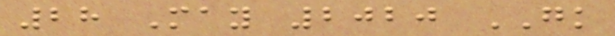28 May 2020 GK
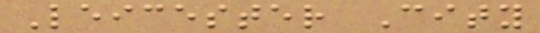Leicester City
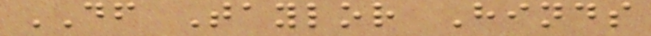DF Taylor Hinds
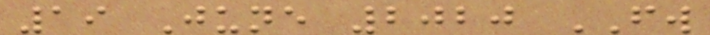19 June 2020 FW
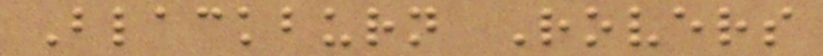Blackburn Rovers
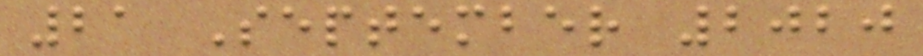21 September 2020
